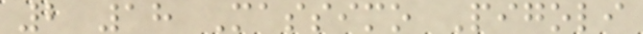2 18 Massimo Pigoli
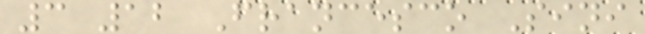3 12 Francesco Sini
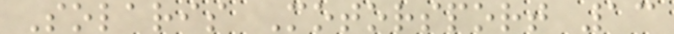Solaris Motorsport 13
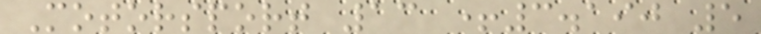Motorsport 13 +3.190 5
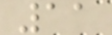11
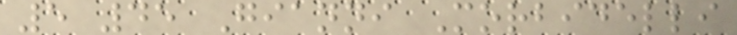5 45 Gianni Morbidelli
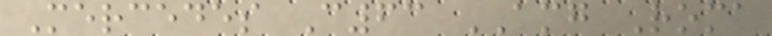Mercedes C63 AMG Roma
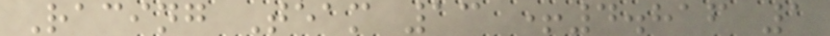Racing Team 13 +4.816 1
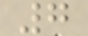7
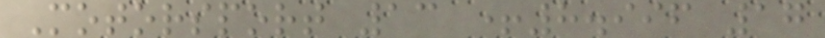Motorsport 13 +8.996 17
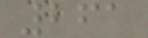261
